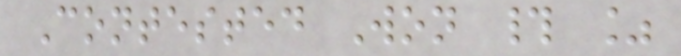Contested Won # %
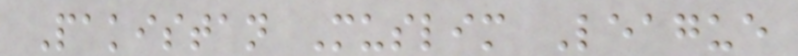Pakistan Muslim League
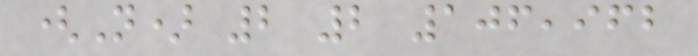(N) 2 2 106,962
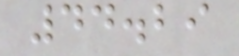44.29
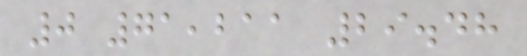0 71,211 29.48
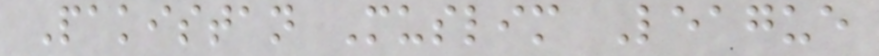Pakistan Muslim League
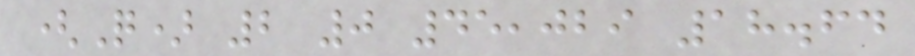(Q) 2 0 45,029 18.64
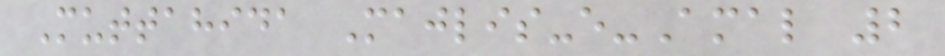Muttahida Majlis-e-Amal 2
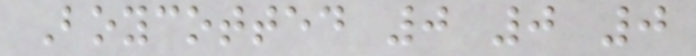Boycotted 0 0 0
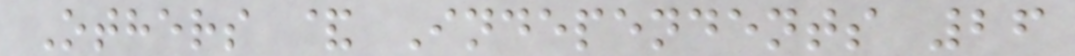Others & Independents 26
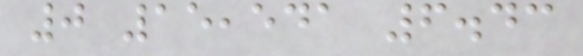0 15,541 6.43
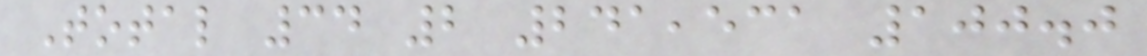Total 34 2 241,531 100.0
